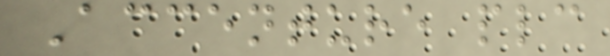Accenture plc
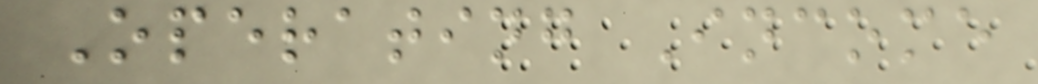Operating Income
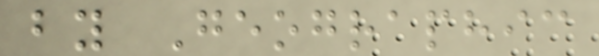by Geographic
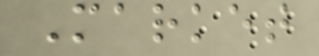Market
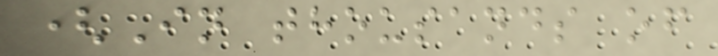(In thousands of
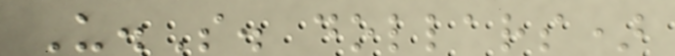U.S. dollars)
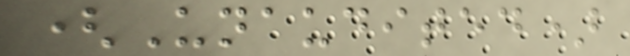(Unaudited)
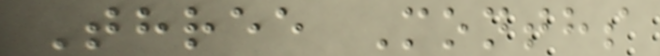Three Months
